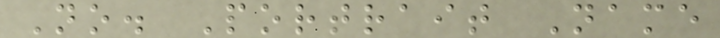No. Portrait Name
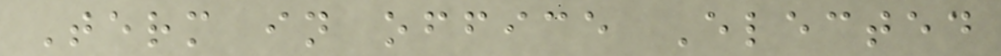Term in office Elected
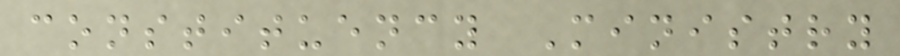constituency Ministry
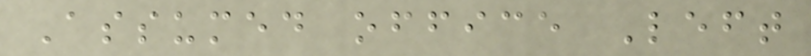Assumed office Left
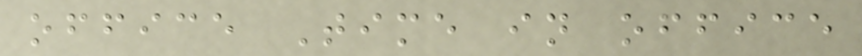office Time in office
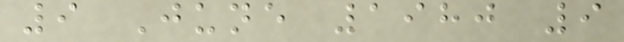9 June 1980 9
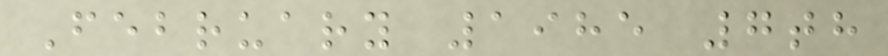February 1985 7th
